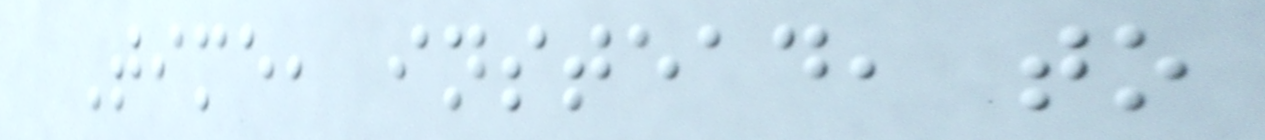Time, instead, to
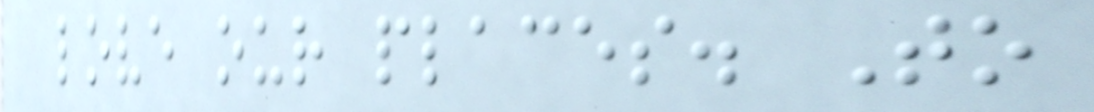love our places. To
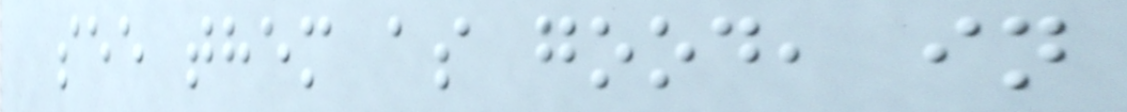see them as good, in
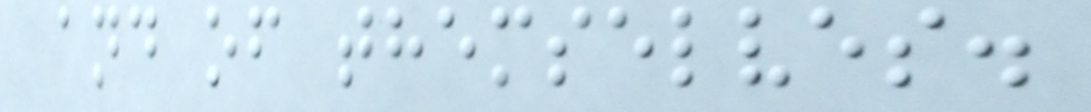and of themselves.
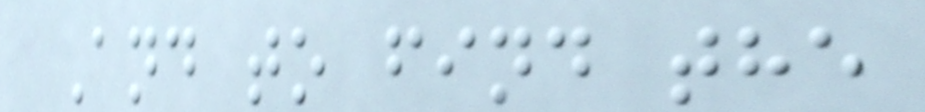And to find the
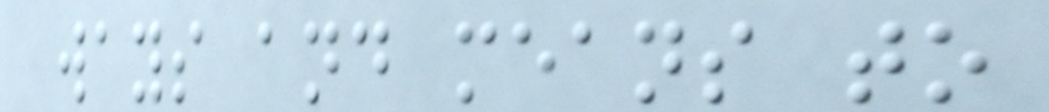ways and means to
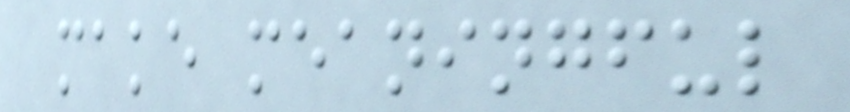make meaningful
